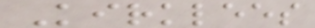Kirklees
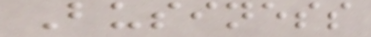Business
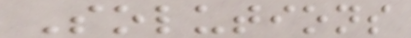Solutions
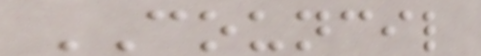COUNCIL
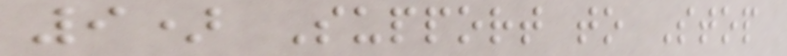9) Support to Stop
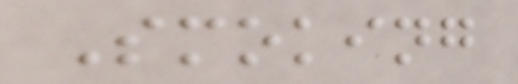Smoking
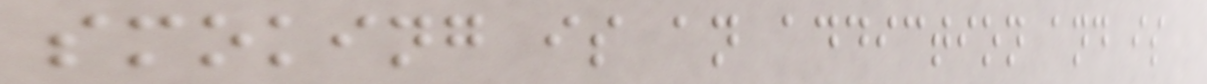smoking is an addiction and is
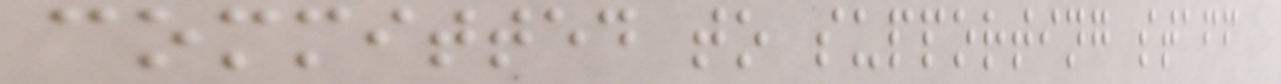committed to supporting staff
